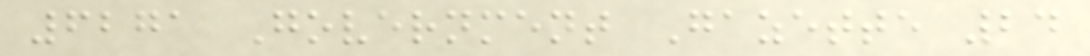6271 Government Gazette 24
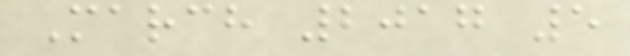March 2017 5
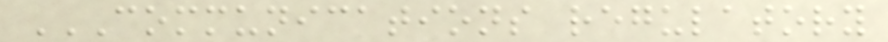COMMUNICATIONS REGULATORY
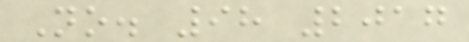No. 98 2017
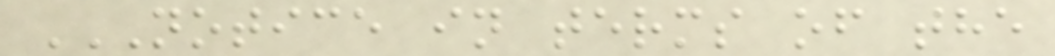NOTICE IN TERMS OF THE
